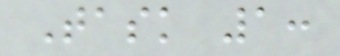Task 1:
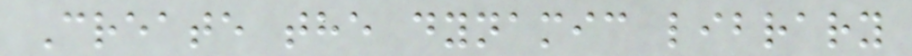Create the dynamic library
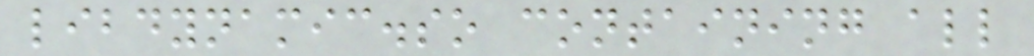libdynamic.so containing all
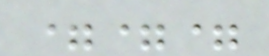===
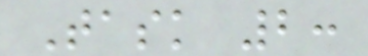Task 2:
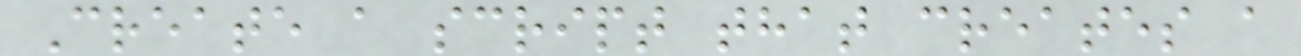Create a script that creates a
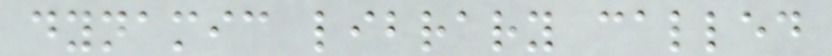dynamic library called
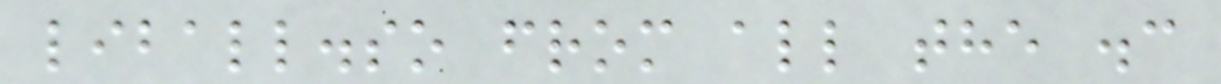liball.so from all the .c
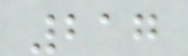217
